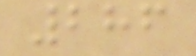286
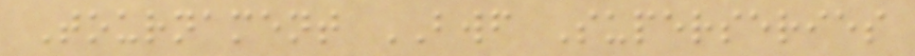Tournament BWF Superseries
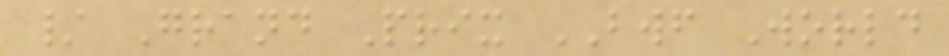/ Grand Prix BWF World
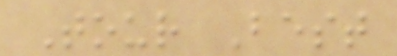Tour Best
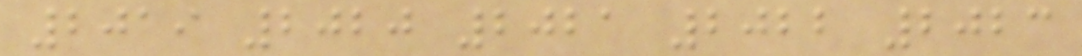2019 2020 2021 2022 2023
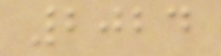2024
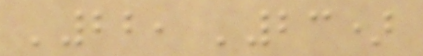'22, '23)
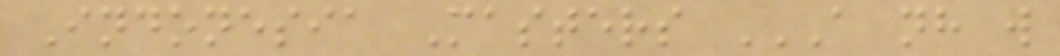Indonesia Masters A NH W
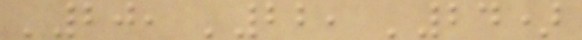'20, '22, '24)
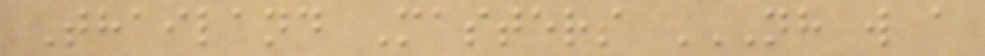Thailand Masters NH W A
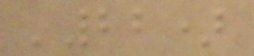'22)
